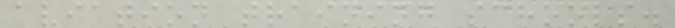aviation training schools.
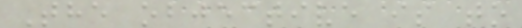The objective is to
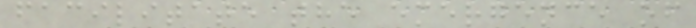facilitate the emergence of
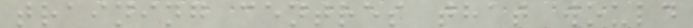training centres that would
